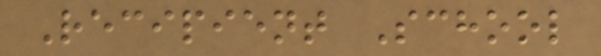Recipient School
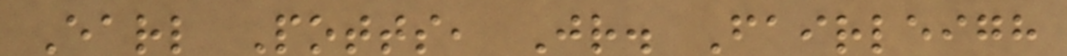Earl Potts, Jr. Fairleigh
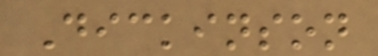Dickinson
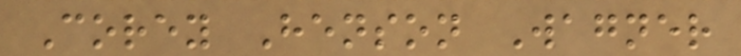Corey Henson Wagner
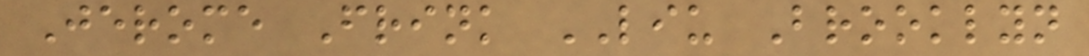Jerome Frink LIU Brooklyn
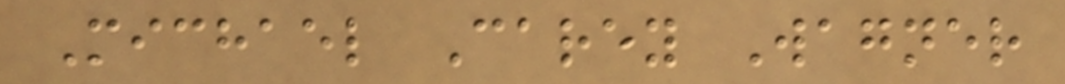Michael Carey Wagner
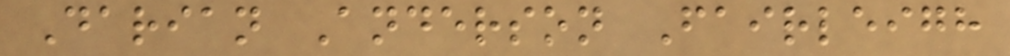Darian Anderson Fairleigh
